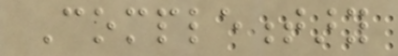Complementary
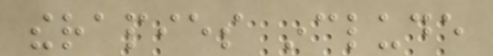therapies include
